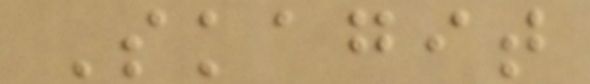Skagit
